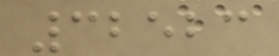32523
